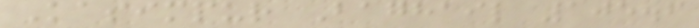Kasimpur Baghail 105.6
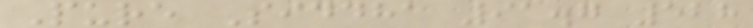Pure Siddha 91.7 528
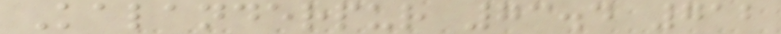Kalanderpur 73.4 712
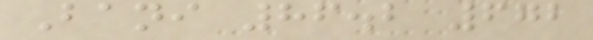Bani 86.2 672
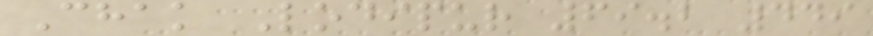Chak Lodipur 69.2 449
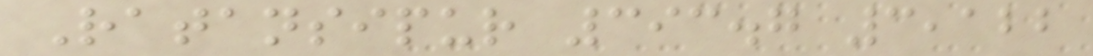Ratansipur 393.7 3,122
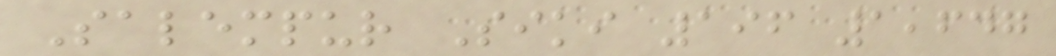Salempur Siki 196 1,647
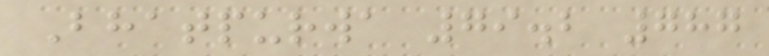Bhatpurwa 79.2 787
